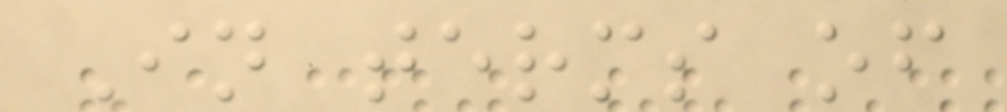In terms of
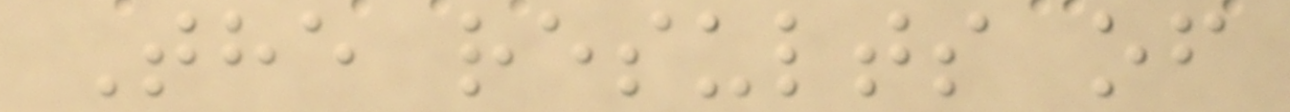The results of
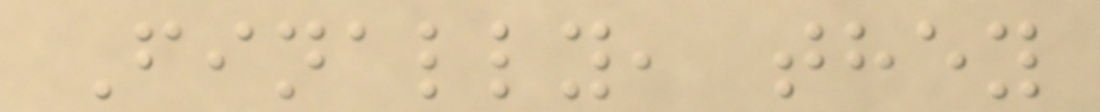Finally, they
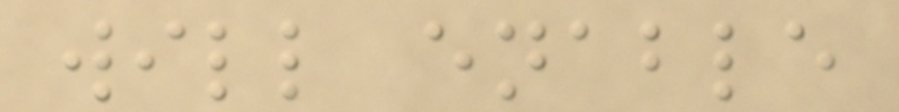will enable
